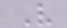Very
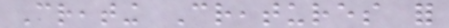Creating Creatures for
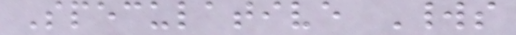Speculative Worlds
